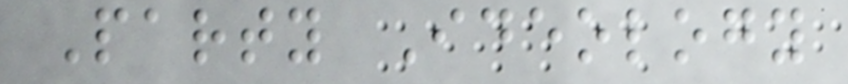Party Ideology
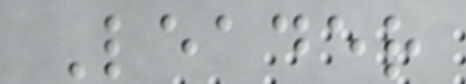Leader
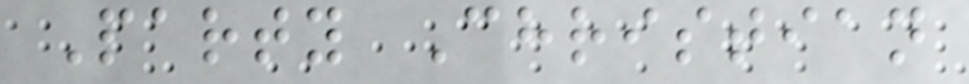Party Christian
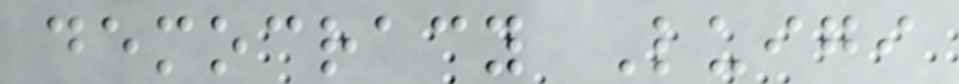democracy Luigi
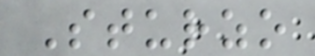Sturzo
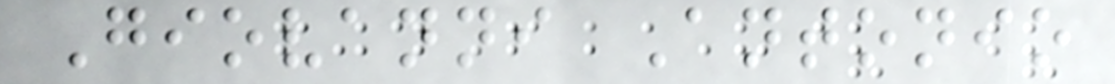Giovanni Antonio
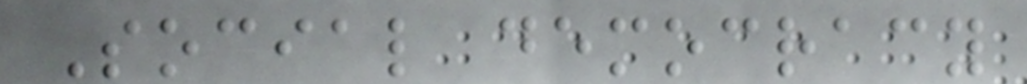Social democracy
